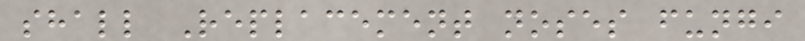shall Replacement noses fungi
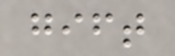gift
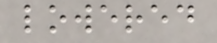lowered
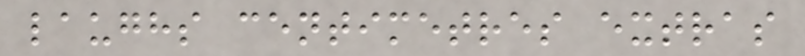laughs centimetres extras
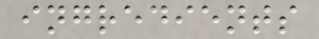ingredients
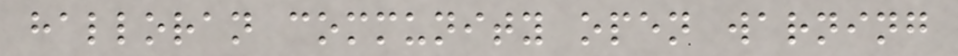halloran community open warning
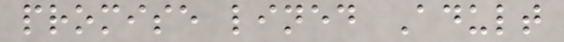promise lined Adult
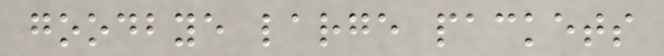goodbye large packets
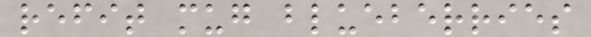refit mug blueberries
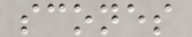scones
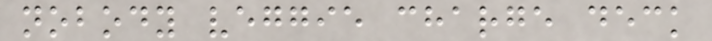nobody veggie charge deck
